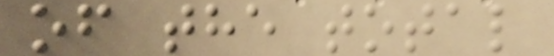of the total
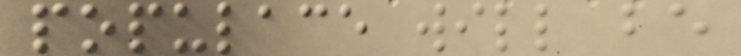populace will be
